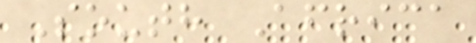South Africa
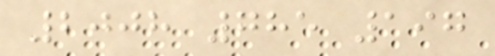2008 785 197
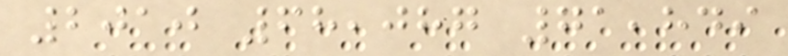2010 68,087 71,849
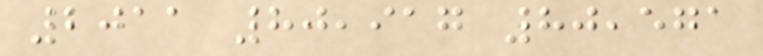2011 80,917 80,571
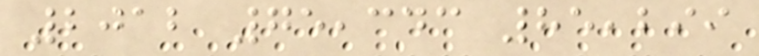2012 75,343 85,299
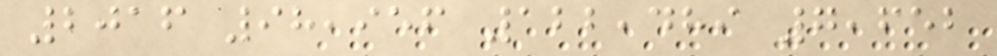2016 98,956 122,489 7,652
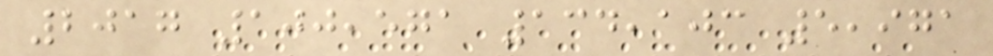2017 100,571 134,103 5,971
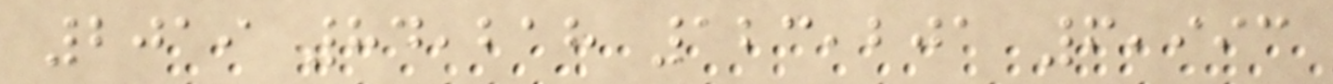2019 84,218 123,201 6,993
